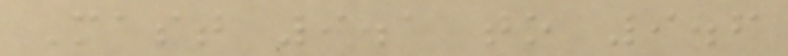Mast 9.1 to 9.6
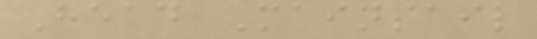Head Mainsail
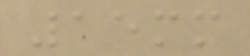15mm
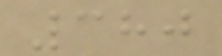380
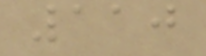110
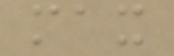max
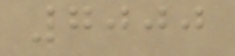7000
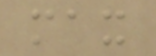max
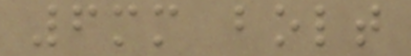6mm bolt
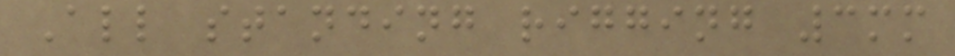All standing rigging 3mm
